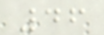46
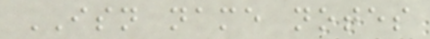ISN name notes
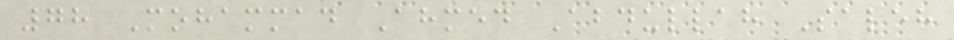78 Mohammad Ahmed Abdullah Saleh
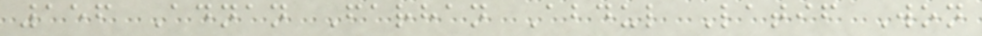156 Adnan Farhan Abdul Latif Won
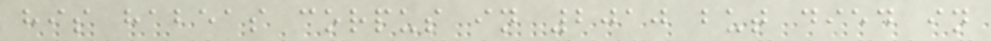his habeas corpus in 2010 but died in
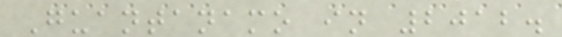Guantanamo in 2012.
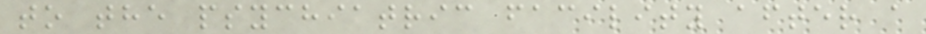to the psychiatric facility after a
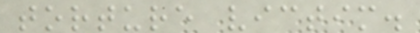torture victim.
